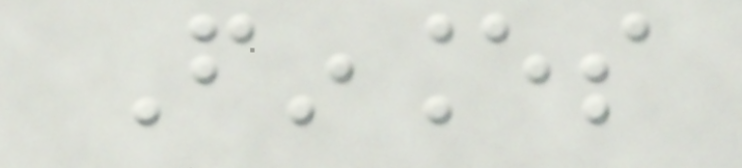Finances
